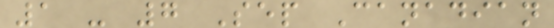1 - 7 Sep Canadian
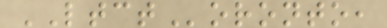LTCToronto,
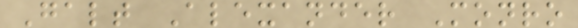Galt Alexander Monro
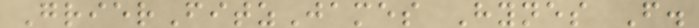GrierFitzJames Hynes F.
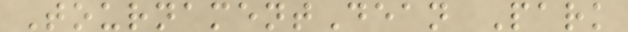TournamentDean Park
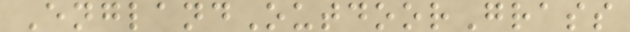EnglandOutdoorGrass
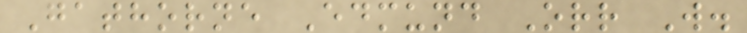Gathorne Edmund Orr W.
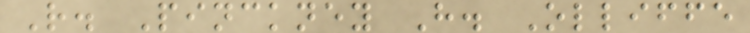R. Pinckney H. Olliffe
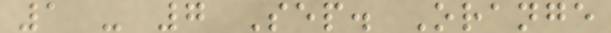1 - 7 Sep. Orange
